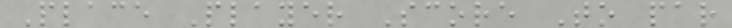Place Player Score To par
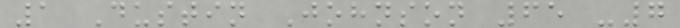1 Dustin Johnson 65 -7
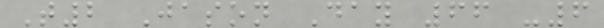T2 Jason Day 66 -6
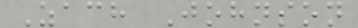Zach Johnson
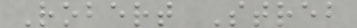Robert Streb
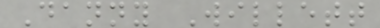Danny Willett
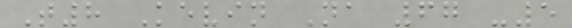T8 Kevin Na 67 -5
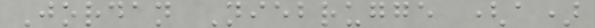Jordan Niebrugge (a)
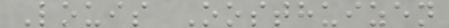Louis Oosthuizen
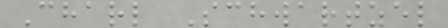Charl Schwartzel
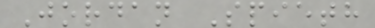Jordan Spieth
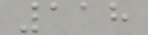118
